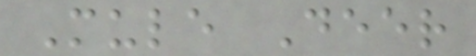Mule Deer
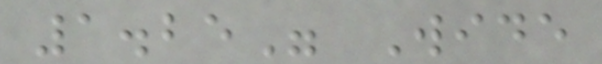1.25" Wide
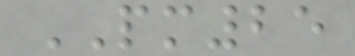PM25
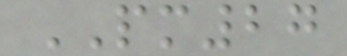PM27
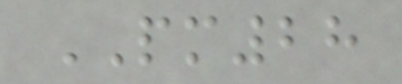PM28
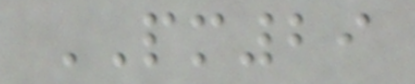PM29
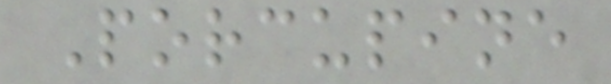Porcupine
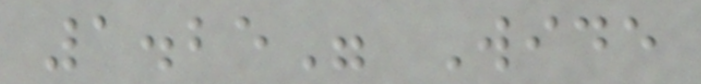1.25" Wide
